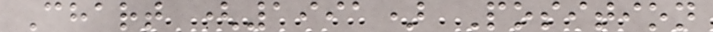Chart (1991) Position
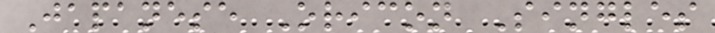Japanese Oricon Singles
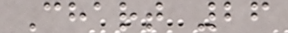Chart 26
